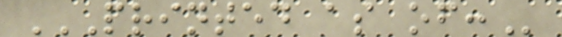PRINTED AS OF:
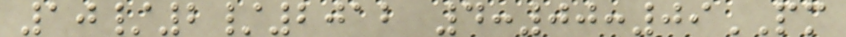10/2/2012 4:00:09PM
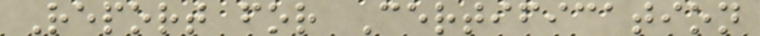Report for Certification
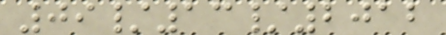09/13/2012
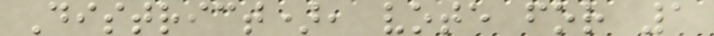District), vote for 1
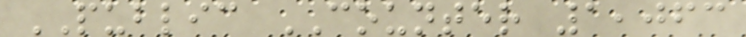PUBLIC COUNTER 1,063
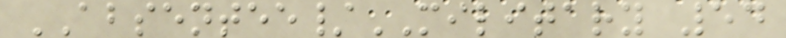ABSENTEE/MILITARY 54
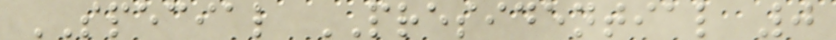SPECIAL PRESIDENTIAL 0
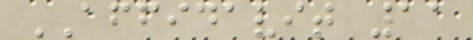AFFIDAVIT 11
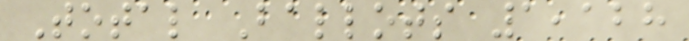Total Ballots 1,128
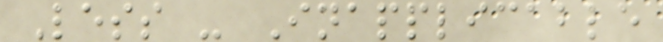Less - Inapplicable
